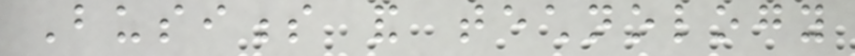Business and technology
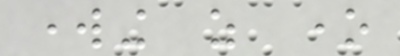working as one
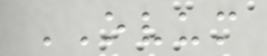OVUM
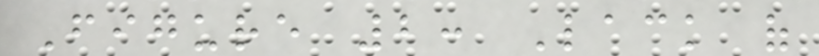Figure 2: Lack of
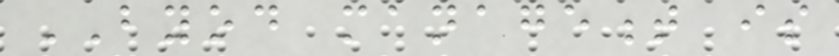BYOD management is
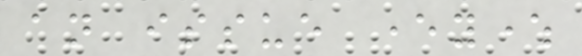an issue everywhere
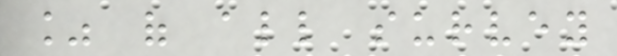% of all survey
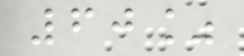60%
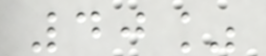40%
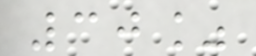30%
